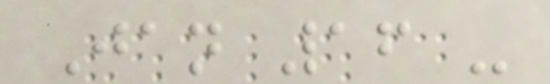Jan 16 -
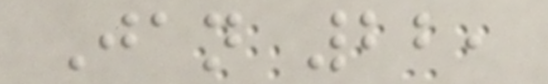Jan 22,
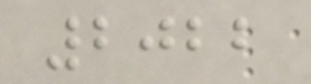2022
